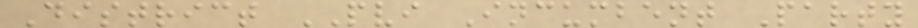District PVI Incumbent Party
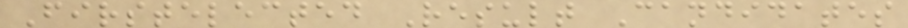Firstelected Result Candidates
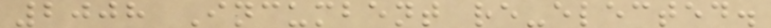2008 Incumbent re-elected.
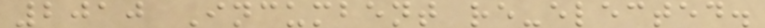2010 Incumbent re-elected.
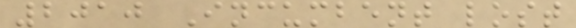2010 Incumbent lost
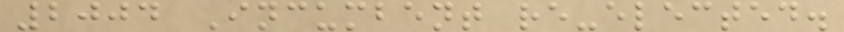2004 Incumbent re-elected.
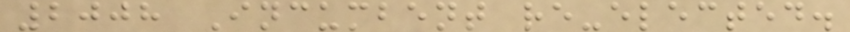2008 Incumbent re-elected.
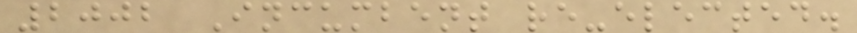2002 Incumbent re-elected.
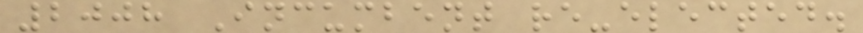2008 Incumbent re-elected.
